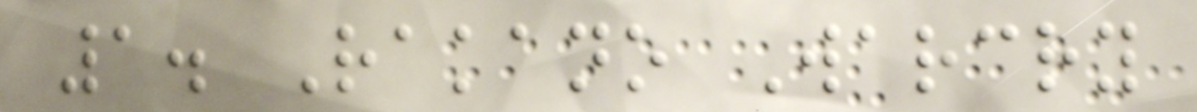1. Rakano Warcry
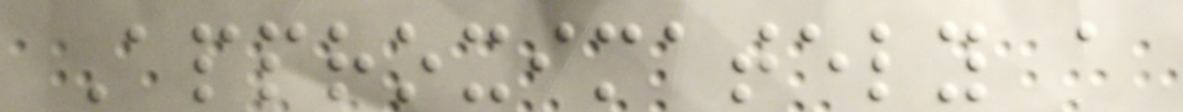Approximately a
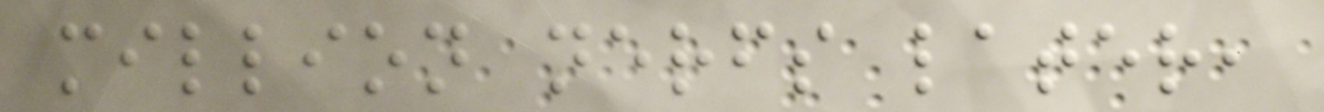million nerfs later,
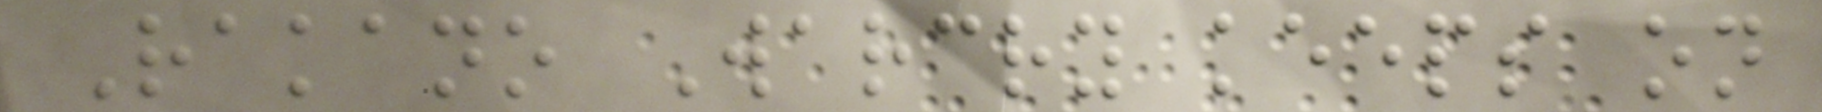Rakano Warcry keeps on
